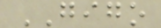GIGO
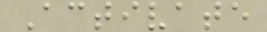Activate
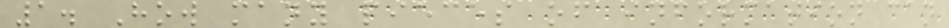1. How many pieces of information can
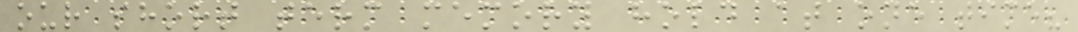our short term memory hold at one time?
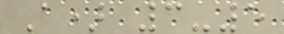A) 3-5
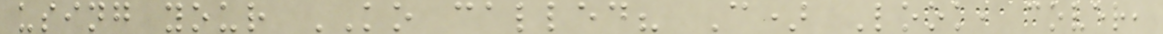using your KO called? C) Look, cover,
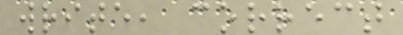write, correct
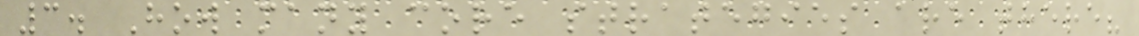3. How many core strategies are there?
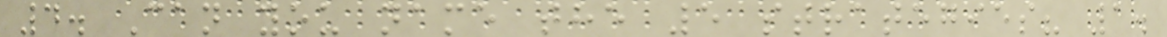4. Can you name the 5 strategies? 1.
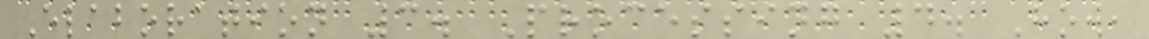Elaboration 3. Processing 4. How,
